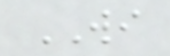WI
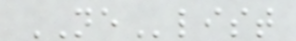NElist
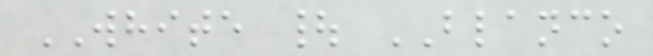WHITE | BLANCO
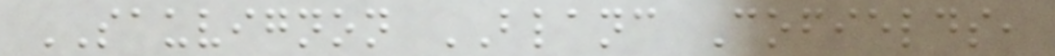SAUVIGNON BLANC Cofields,
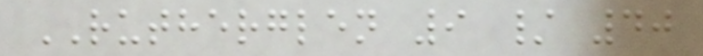RUTHERGLEN 9 / 40
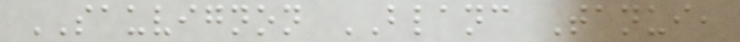SAUVIGNON BLANC Tanui,
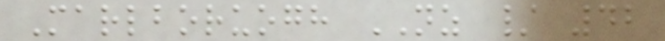Marlboruogh NZ / 42
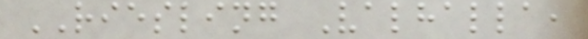RIESLING Valhalla,
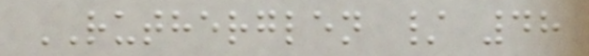RUTHERGLEN / 48
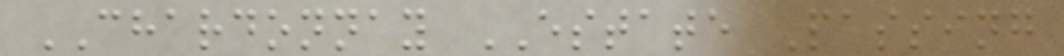CHARDONNAY ESTATE Passing
